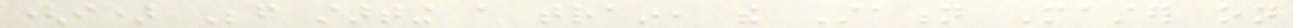(i) Before starting a train, the Station Master on
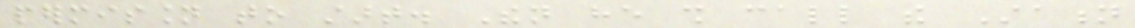permission to start. Then he shall call the Station
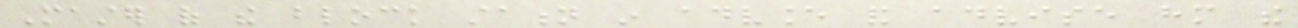Master of the block station in advance and advise him the
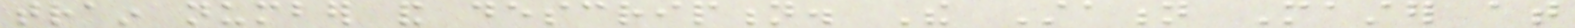train number and description. The Station Master at
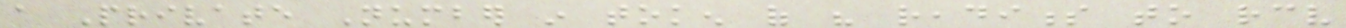a Private Number in token of his readiness to receive
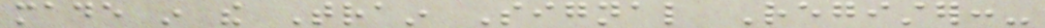made in the Train Signal Register:-
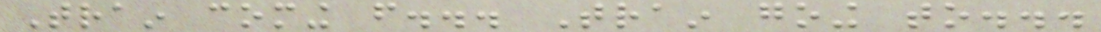Train coming from... Train going to...
